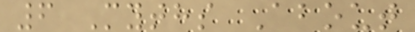6 Myths About
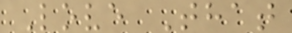Love That
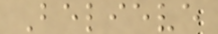Believe
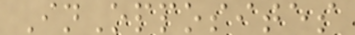InOpposites
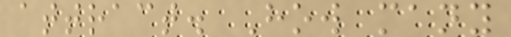attract. How many
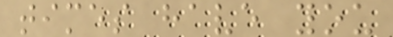times have you
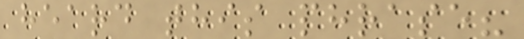heard this phrase?
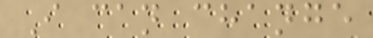I can change
